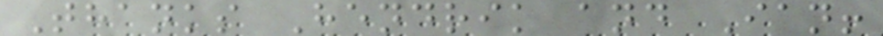Thanks Hendrik and Ian!
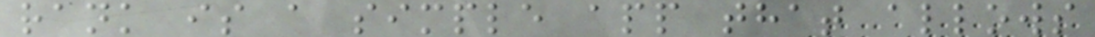rank is a simple app that allows
